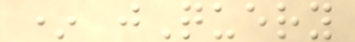* jQuery
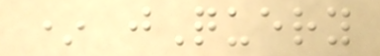* jQuery
